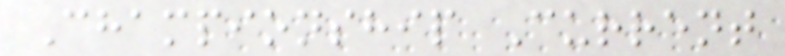Championship Current
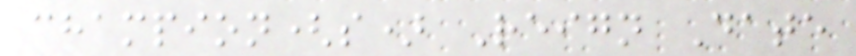champion(s) Reign Date
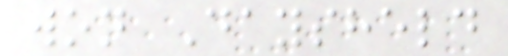won Daysheld
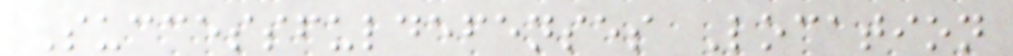Successfuldefenses Location
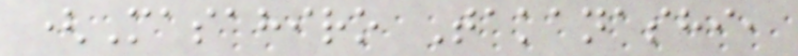(Masahiro Takanashi,
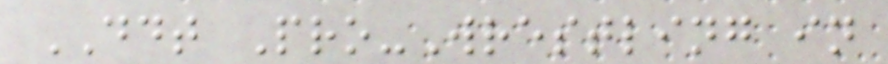DDT Pro-Wrestling in
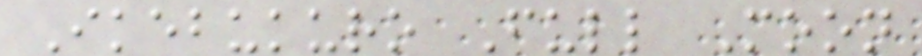Ikebukuro Full Moon
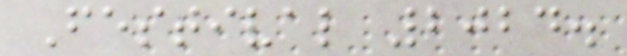Festival 2024.
